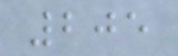205
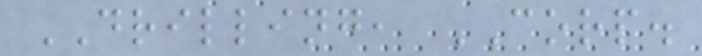DRILLING, CORP.
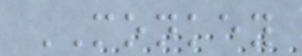MONKEY
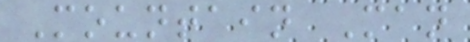Mountain Man
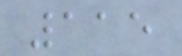115
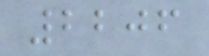2206
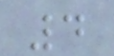4
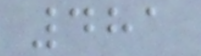481
